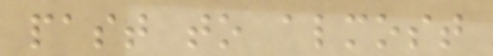past to almost
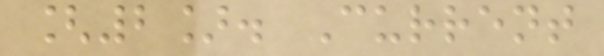[2]. Current
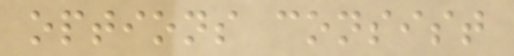options consist
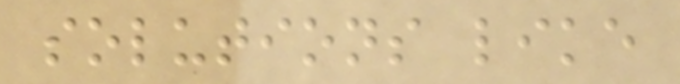solutions like
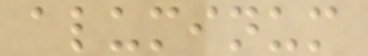aluminum
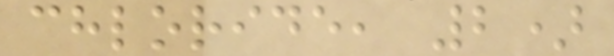chloride, 2)
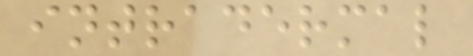intradermal
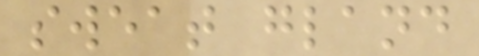sweat gland
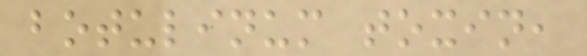botulinum toxin,
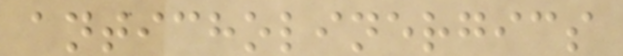anticholinergics
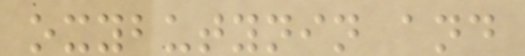oxybutynin and
